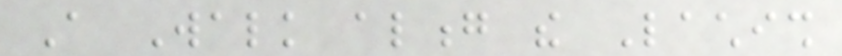A Walk along the Lachish
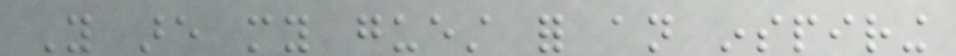You are my guest for an inspiring
